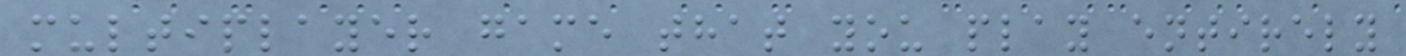multiplayer game that you play entirely
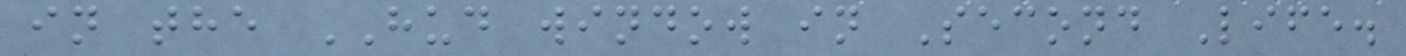in the HUD window in Second Life.
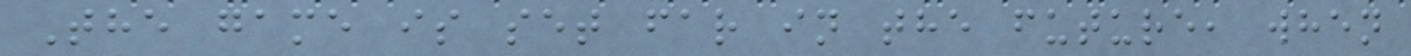The game is set far in the future, when
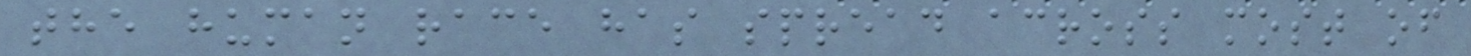the human race has spread across most of
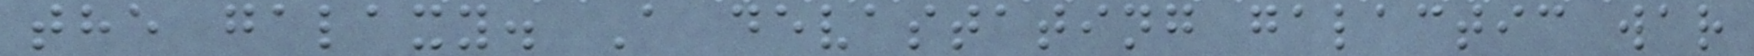the galaxy. A devastating galactic war
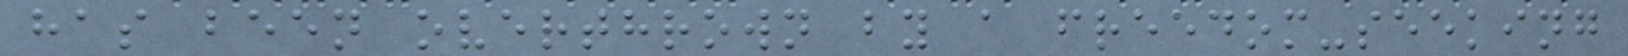has been overthrown by a freedom-seeking
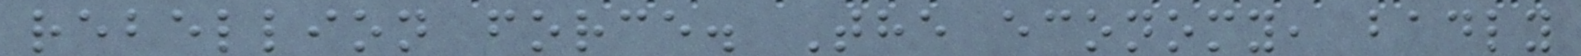rebellion force. The economy, badly
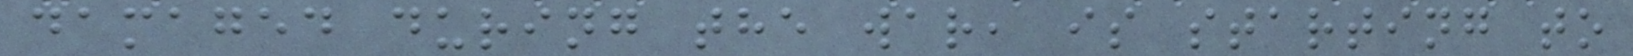damaged during the war, is starting to
